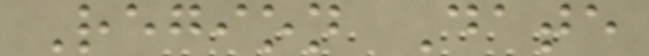Region Date
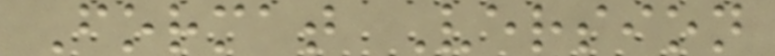Format Version
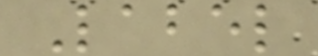Label
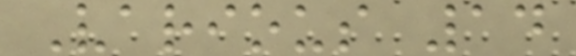Various 14
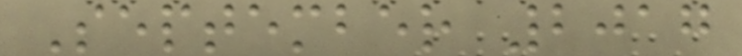September 2017
